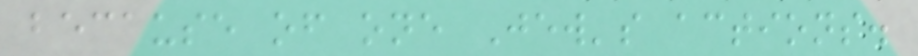because of one Jew's actions.
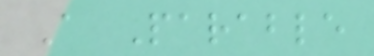A Parable
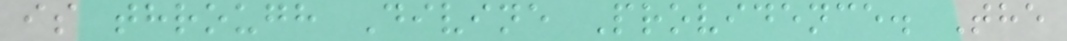is through Divine Providence. The
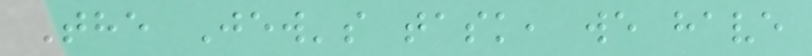The Jew's task, we have
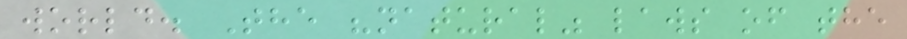world. The "natural" laws of the
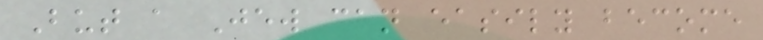But a Jew can easily become
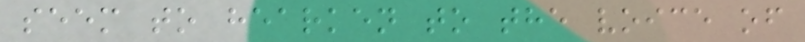seem to hearken to the voice of
